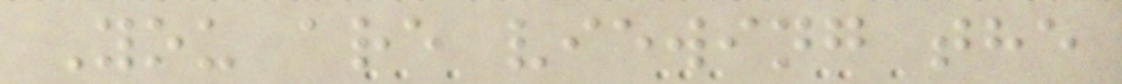You are viewing the
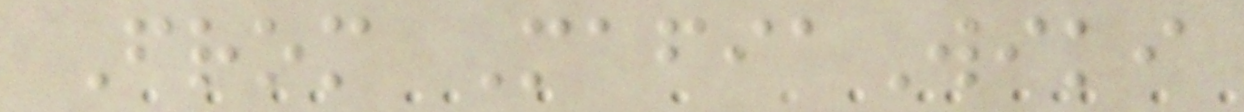From MafiaWiki
